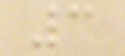3
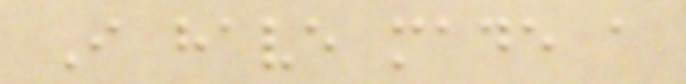I have made a
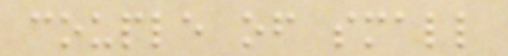couple of small
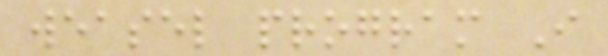weasel program I
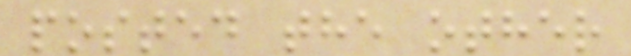posted the other
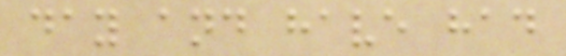day and have had
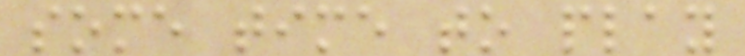some time to play
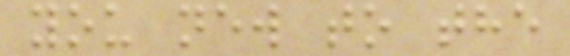you new to the
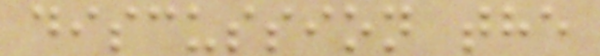discussion the
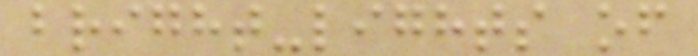bright-lights of
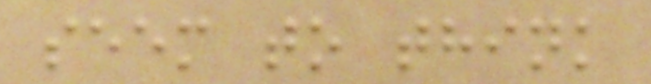seem to think
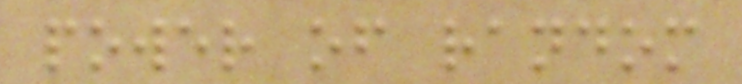power of random
